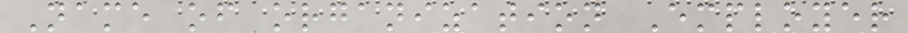Name of organization Employer
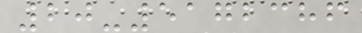20-5172386
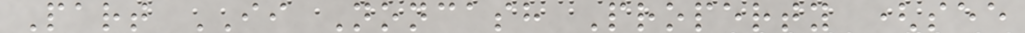Part II Noncash Property (see
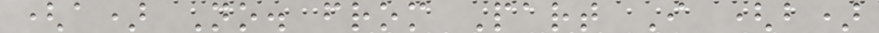(a) No. from Part I (b)
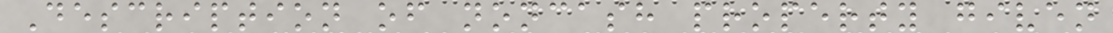Description of noncash property given
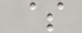$
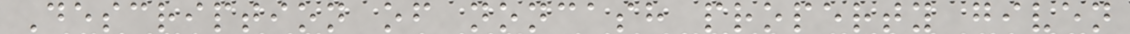Description of noncash property given
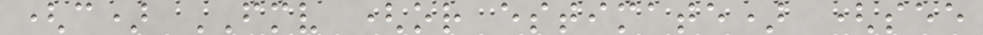(c) FMV (or estimate) (see
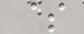$
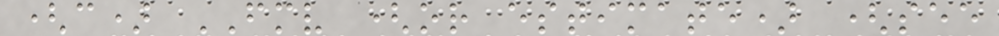(c) FMV (or estimate) (see
